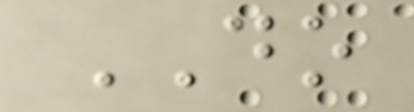DO
